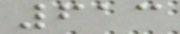613
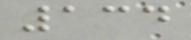134
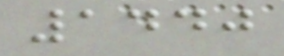1440
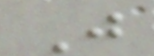J
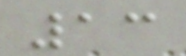13
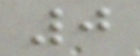0
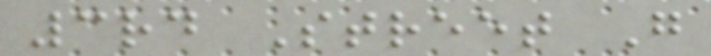3rd Street G
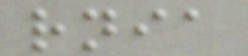rnia
